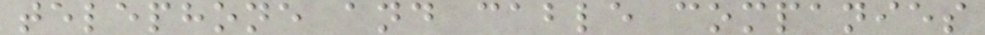telephone and cable companies
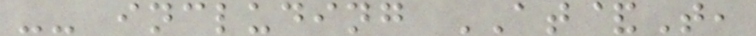-- including AT&T,
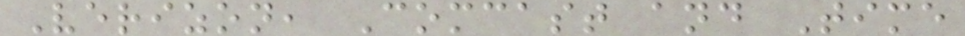Verizon, Comcast and Time
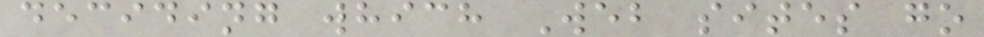deciding which Web sites go
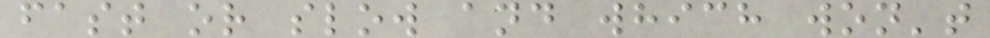fast or slow and which won't
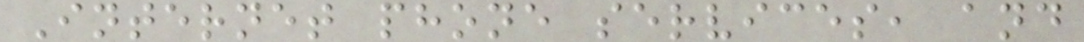Internet phone services, and
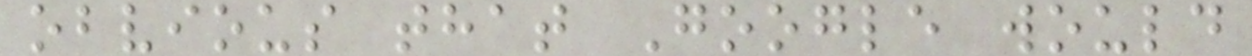obvious that Google would
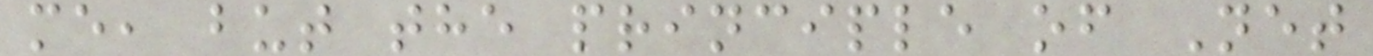me, but the principle of Net
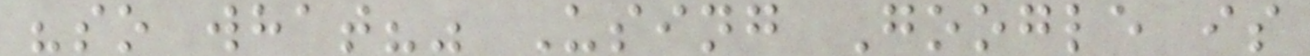"so what?" Using Google is
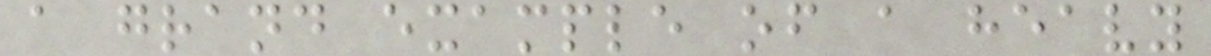a grand example of a heavy
